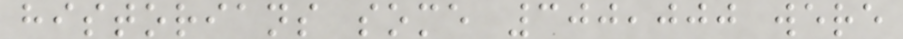historians some 300,000 were
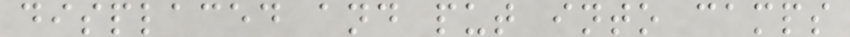displaced and put into camps
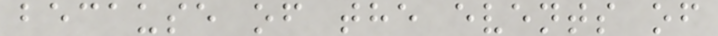because of the events of
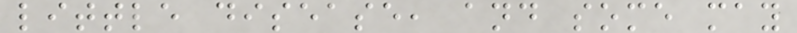little disease, and some may
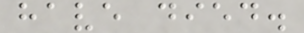have died.
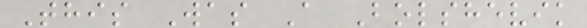This Was A Bolshevik
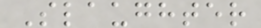Slaughter
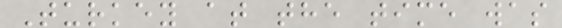Turkey at the time was
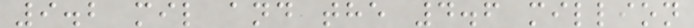9.2 mil and the 4.6 million
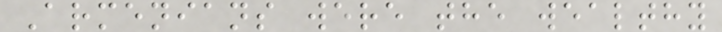Armenians were the wealthy
